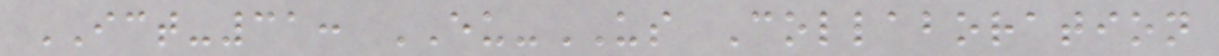ICT-31: EU-US Collaboration
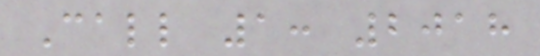Call 1: 2018
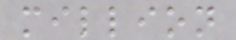million
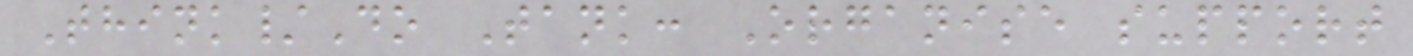Think/Do Tank: Organise support
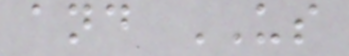and US
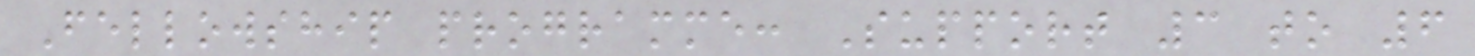Fellowship programme: Support 3 to 6
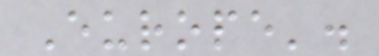Europe'.
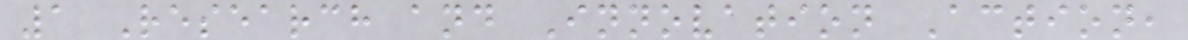1 Research and Innovation Action,
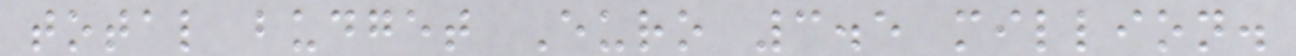total budget Euro 3.5 million.
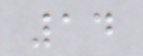14
